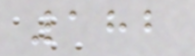182
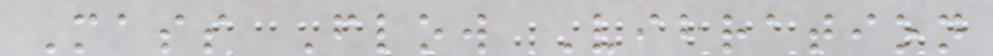Mass Flow Vibration
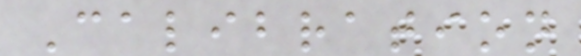Calibration
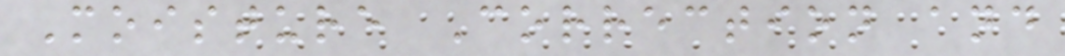Moisture Correction and
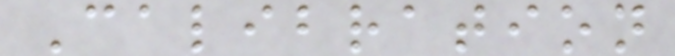Calibration
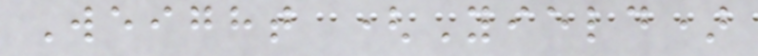Weight (Yield)
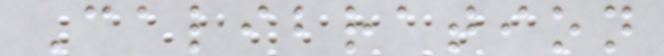Calibration
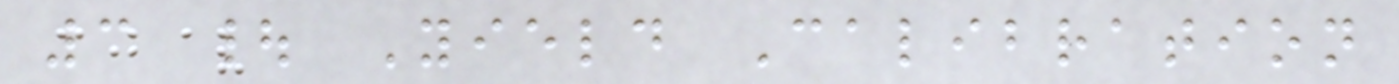3 | Yield Calibration
